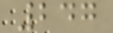247
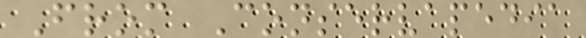From Conservapedia
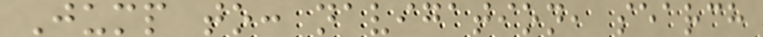Jump to: navigation, search
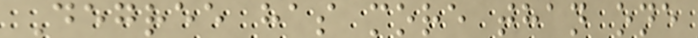Degree has more than one
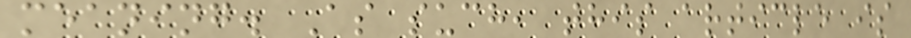meaning. As such, this article is
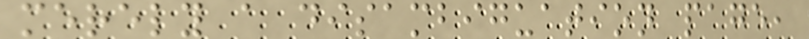merely a disambiguation page,
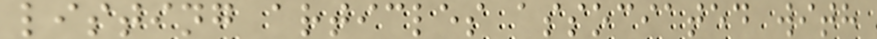listing articles associated with
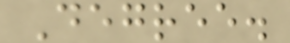Degree.
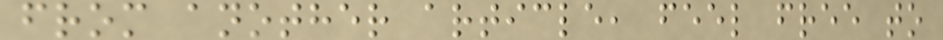from another article, feel free to
